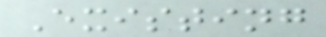Existing
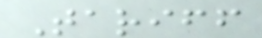Tariff
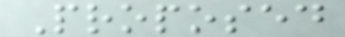Proposed
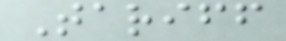Tariff
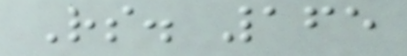Rs. 165
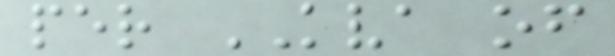per KVA of
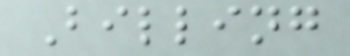Billing
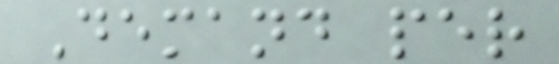Demand per
